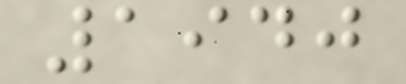1940
